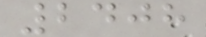2408
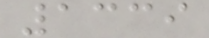1339
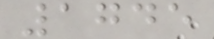1745
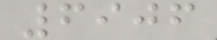6906
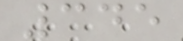345
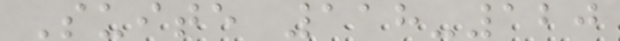Suite 118-120
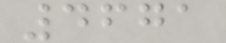4671
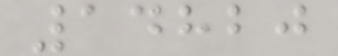14820
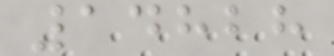14828
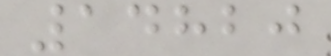14820
